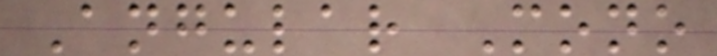Angular Mono
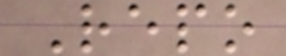Repo
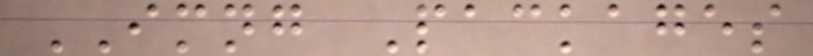IMNG Packages
